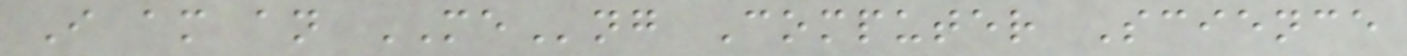I am an MEng Computer Science
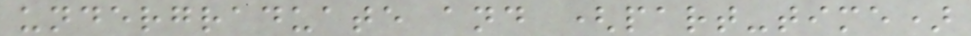undergraduate and (part-time)
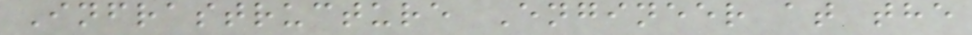Infrastructure Engineer at the
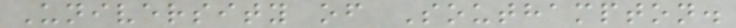University of Southampton.
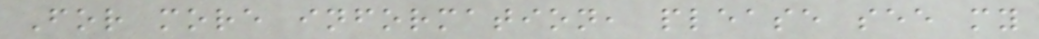For more information, please see my
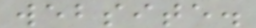website.
